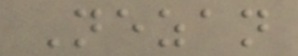Nezan
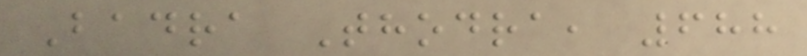Badra Thodra, 688
